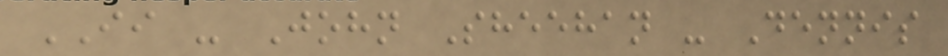II - John Sheehan - Dennis
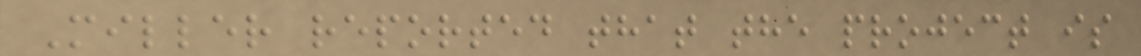Miller reported that the project is
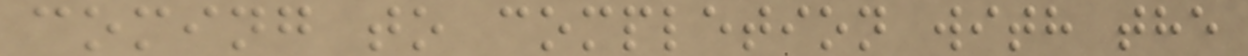coming to completion with the
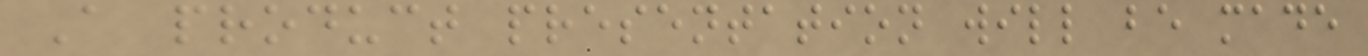A product presentation will be made
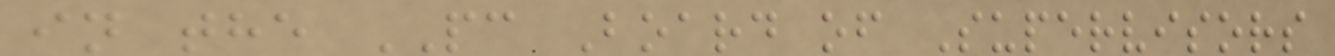in the PC Board of Supervisors
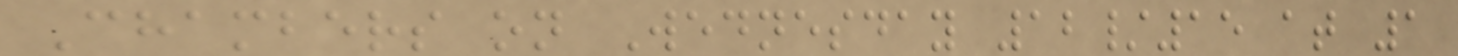Chambers on Wednesday 12/15 at 1
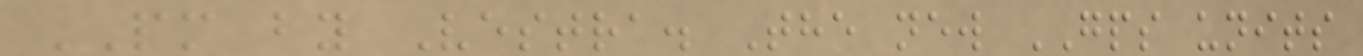PM by Vestra. The new GPS units
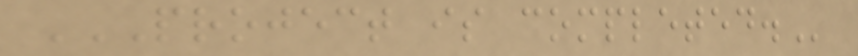PROJECT IS COMPLETED.
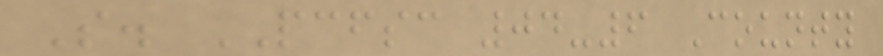S. PCFSC 04-6 County
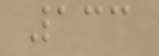133
